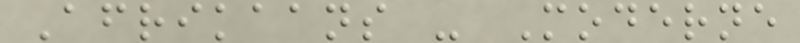Afrikaans - Moderne
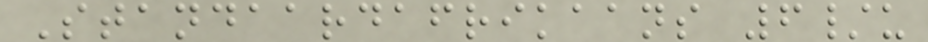Standaardafrikaans 6/u
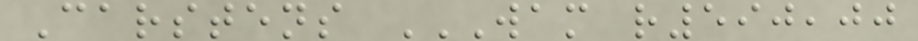Carstens WAM R590,00
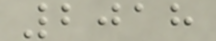2018
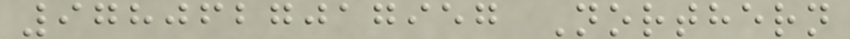9780627017957 Northern
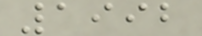1992
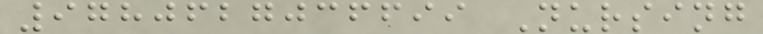9780627036699 Nursing
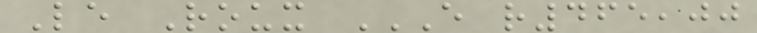Le Roux E R465,00
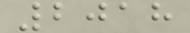2018
